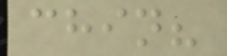chin?
